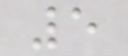5
